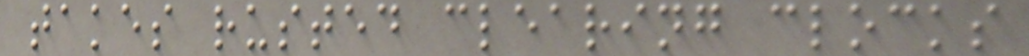takes rusted clearing clocks
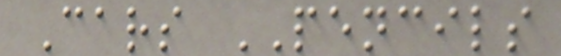Cars PENCILS
